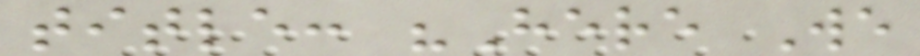title: "Here We
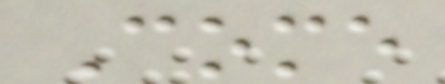Come
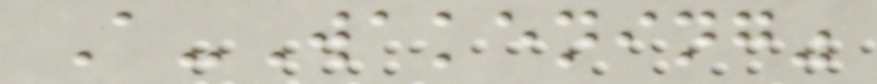A-Wakening"
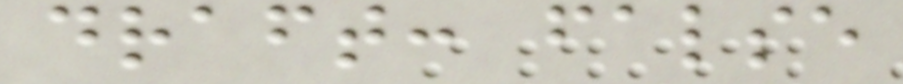draft: false
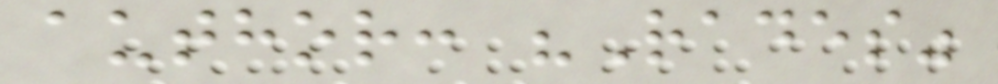author: "Rades"
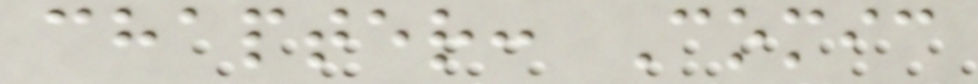chapter: Comic
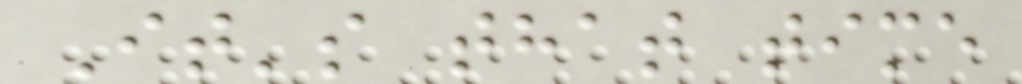It's that time
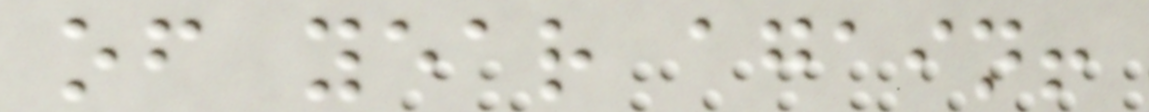of year again!
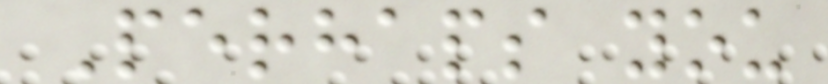Perhaps you
